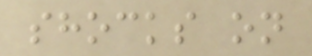shocks on
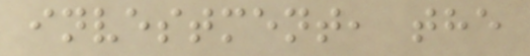investment, the
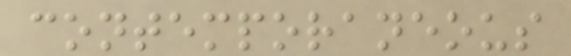contemporaneous
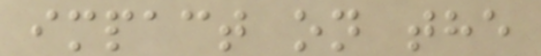impact on the
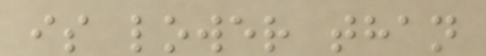is lower than
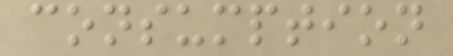consumption
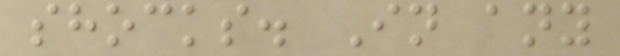shocks. In any
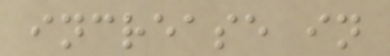increase in
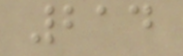214
